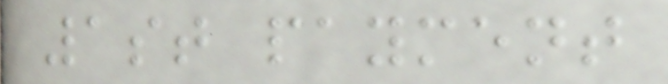1st payment
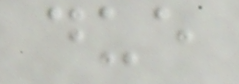due
